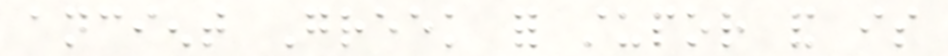ancient Greek for stupor and is
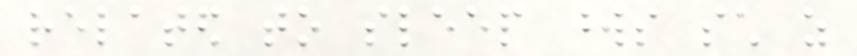related to sleep words such as
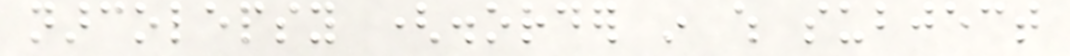narcolepsy (disorder in which subject
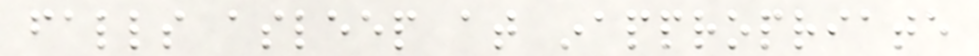falls asleep at inappropriate
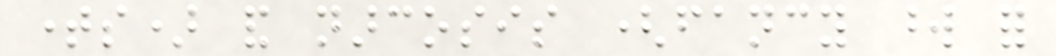times) and narcosis (fancy word for
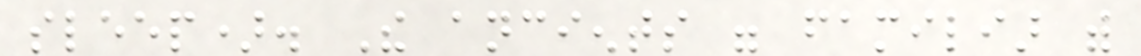sleep). The ancients were familiar with
